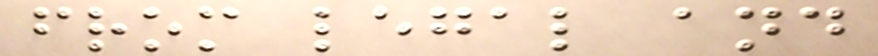from legal and
